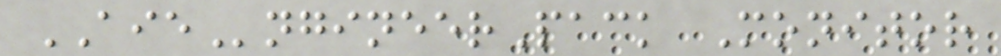AIEngineerPack Monitor
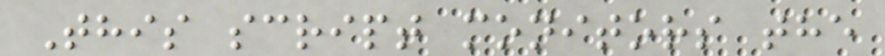This script monitors the
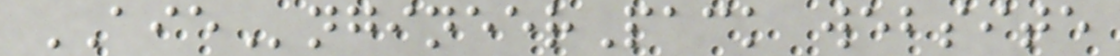AIEngineerPack website
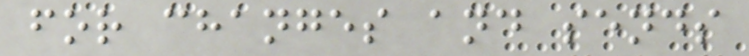for changes and sends
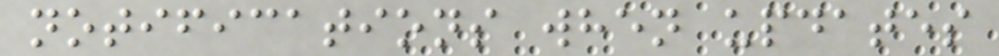notifications when updates
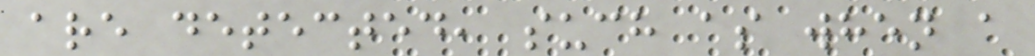are detected, such as when a
